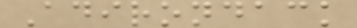Adirondack
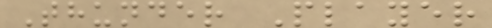Thunder Player
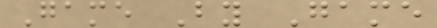Game By Game
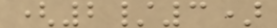(2/3)
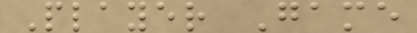Player Game
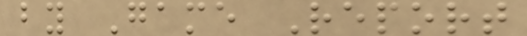by Game Report
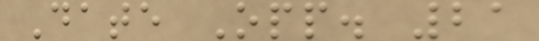Date Opp. 21
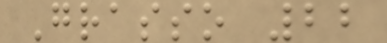Grasso 22
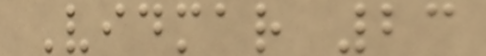Vidmar 23
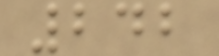242
